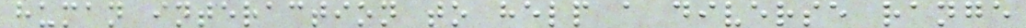human interaction to help a diverse range
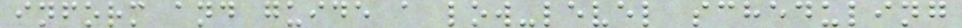inform and guide a low-level scheduling
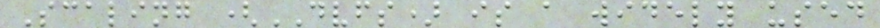Scaling (DVFS) is a widely used
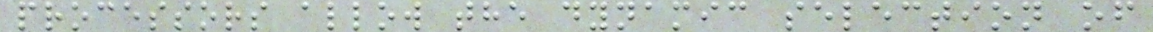processors allow the dynamic selection of
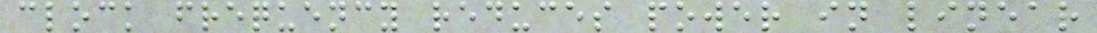clock frequency reduces power in linear
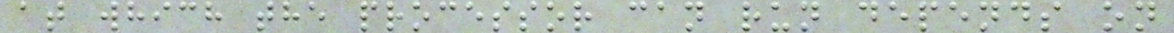at which the processor can run depends on
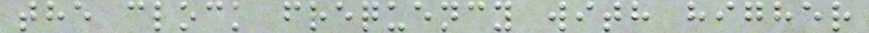the clock frequency with higher
